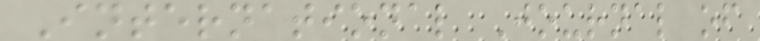International Journal of
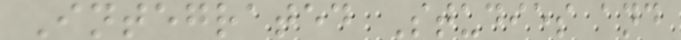Integrated Studies and
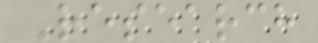Research
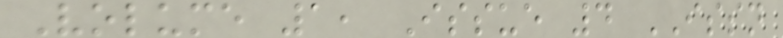Volume 1, Issue 4 ISSN
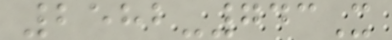2582-743X
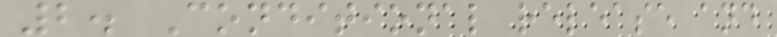2. Conditional release and
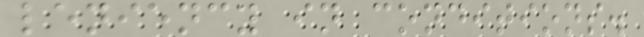leniency in conditions.
